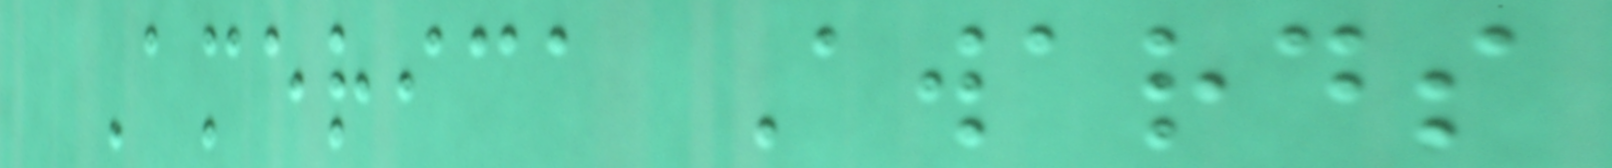America Awards
